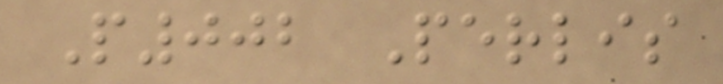P002 Perlis
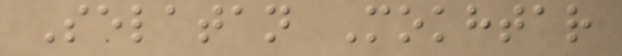Selatan Mokhtar
